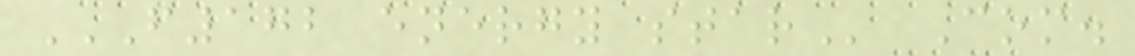F172 ENERGY STAR Com.
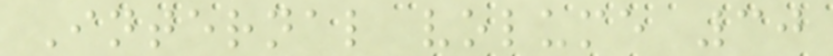Internal volume 30
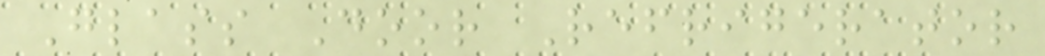Glass Door Refrigerator
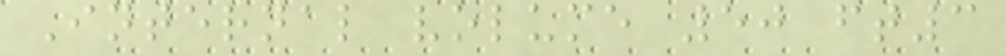Internal volume 50 ft3
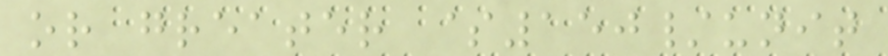or greater $150/unit
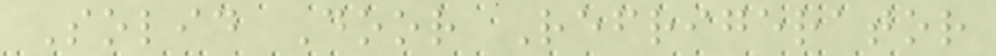Solid Door Refrigerator
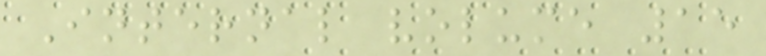Internal volume 15
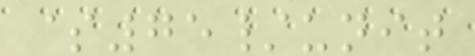$75/unit
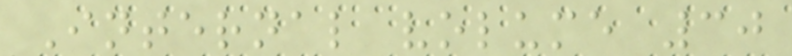Internal volume 30
